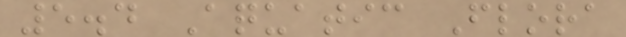5.4 Aquatic Flora
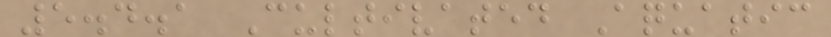5.4.1 Cultivated Aquatic
